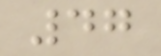47
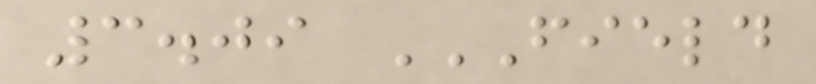3.09 FIELD
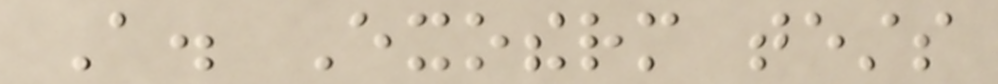A. Exotherm tests
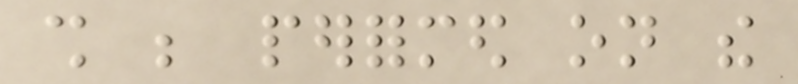shall be performed on the
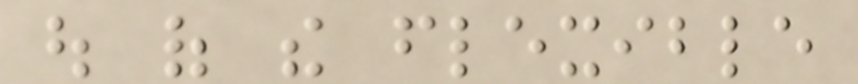out of the flexible
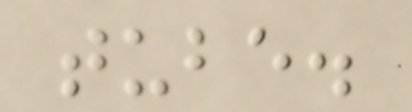tube.
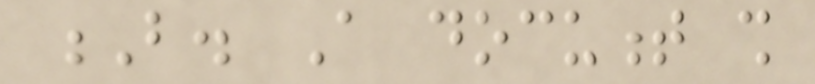B. A document shall
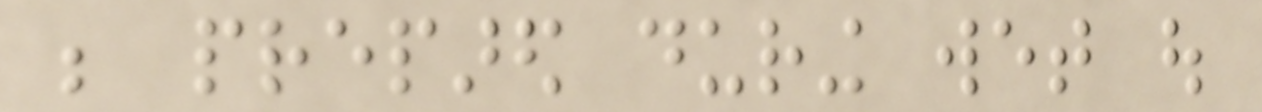be prepared during wet out
